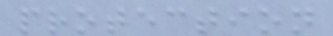protection
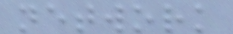network
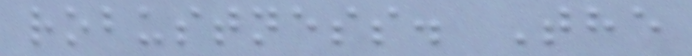robustness. The
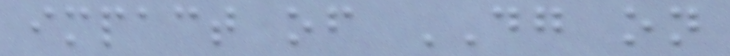impact of DG on
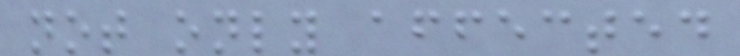not only affected
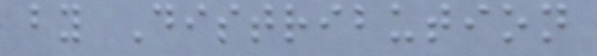by Distribution
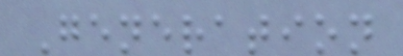Generation
